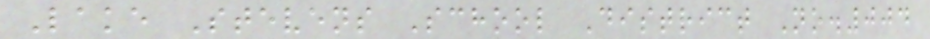Lake Stevens School District No.004
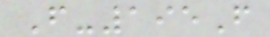F-195F
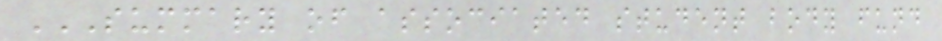SUMMARY OF ASSOCIATED STUDENT BODY FUND
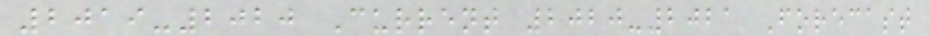2019-2020 Current 2020-2021 Forecast
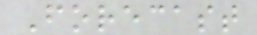Forecast
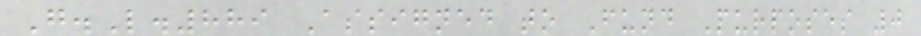G.L.889 Assigned to Fund Purposes 0
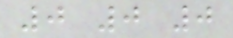0 0 0
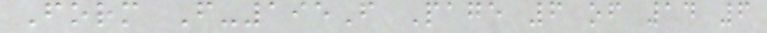Form F-195F Page 6 of 14 6
